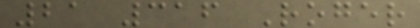21 316 Roger
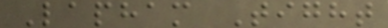Lapham Tight
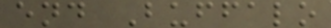end Buffalo
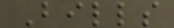Bills
